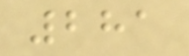281
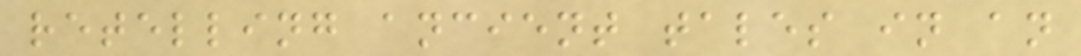retelling ancient tales in an
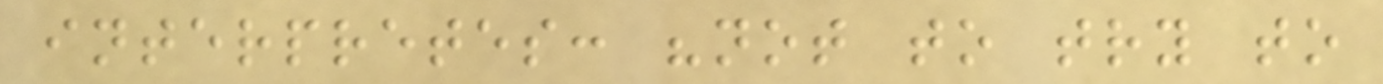interpretes: "not to try to
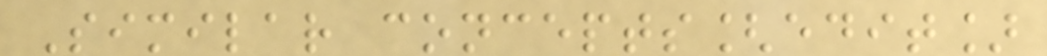Similar concepts[edit]
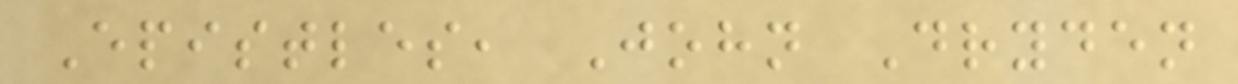Epistles, John Dryden
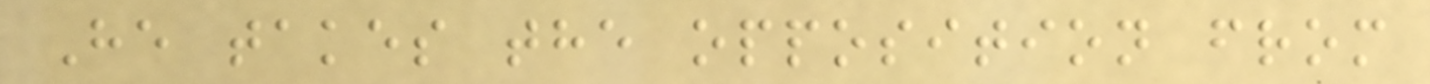He takes the opposition from
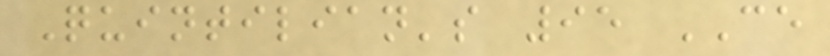Quintilian's 95 CE
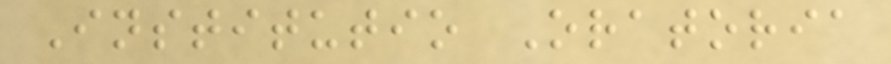Institutio Oratoria
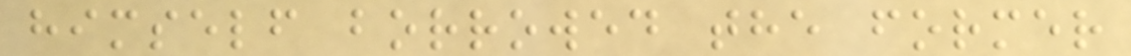himself borrowed the former
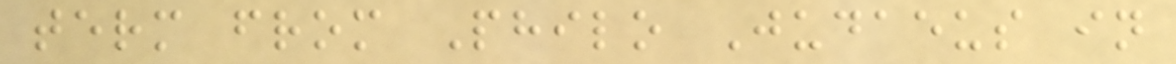term from Philo Judaeus in
